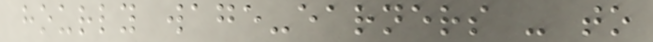hourly wage-earners - to
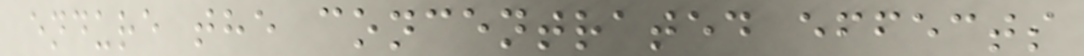endure the concentrated effects
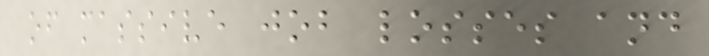of massive job losses and
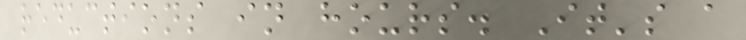reductions in hours. It's a
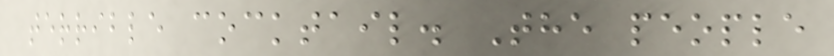terrible cocktail. The people
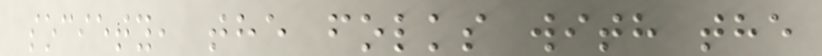society, the folks with the
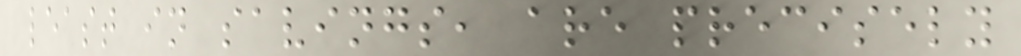least in savings, are precisely
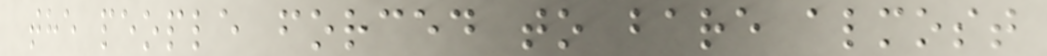the people forced to bare almost
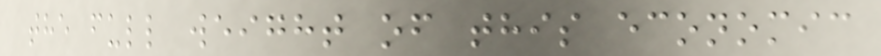the full weight of this economic
